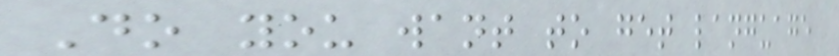Do you want to get language
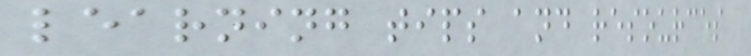learning tips and resources
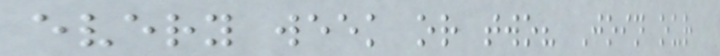every week or two? Join our
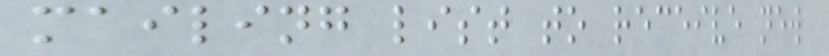mailing list to receive new
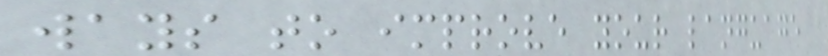ways to improve your language
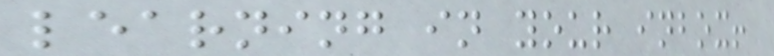learning in your inbox!
